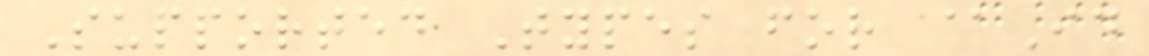Supported Types for @Id
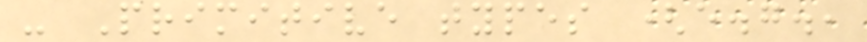- Primitive types (e.g.,
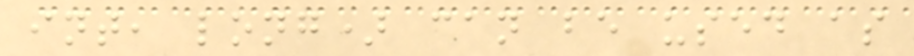int, long) can be used as
